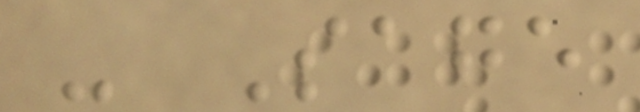- Sage
